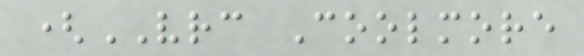(VRC Coolmore
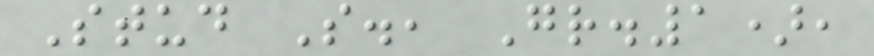Stud S., Gr.1),
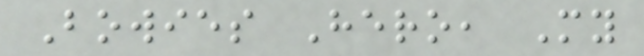Bowies Hero, My
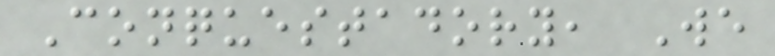Conquestadory, We
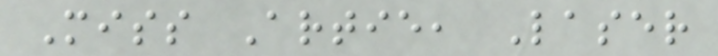Miss Artie, Laser
